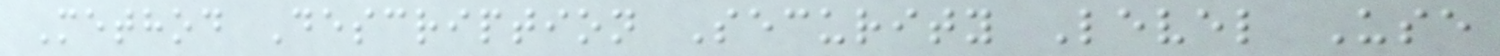Method Description Security Level Use
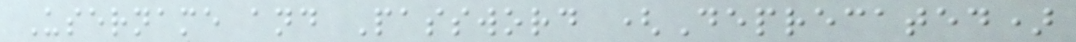Username and Password (Deprecated)
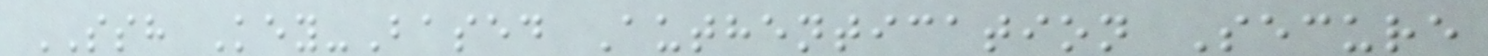SSH Key-Based Authentication Secure
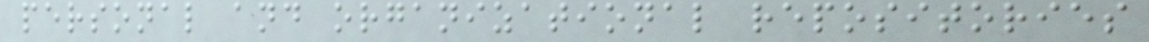personal and organizational repositories
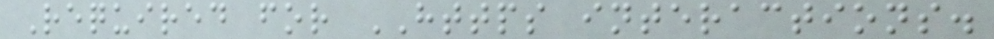Required for HTTPS interactions.
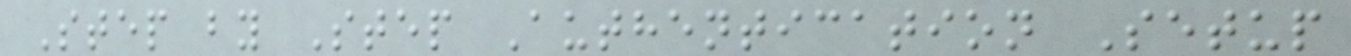Step by Step Authentication Setup
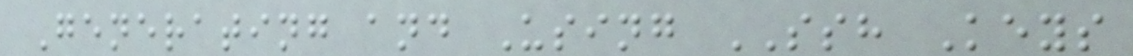Generating and Using SSH Keys
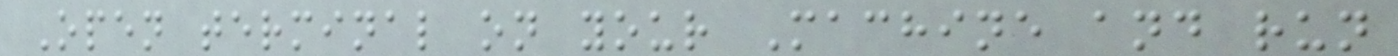Open terminal on your Machine and run
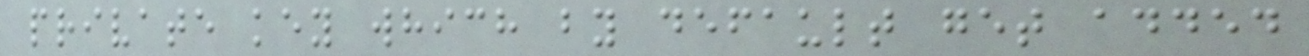private key which by default get added
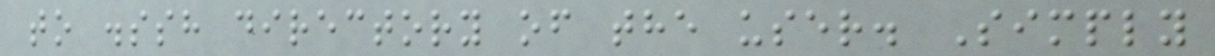to .ssh directory of the user. Simply
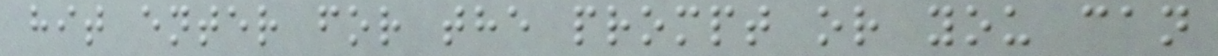hit enter for the prompt or you can
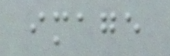image
